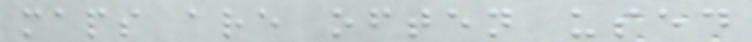maps are often used
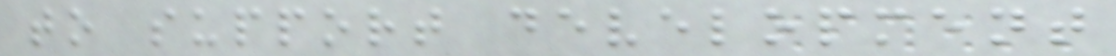to support development
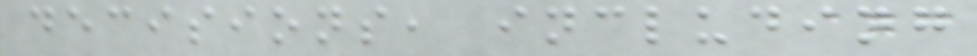decisions, including
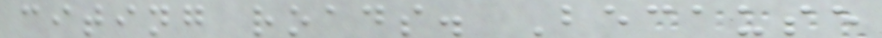citing roads. Because
